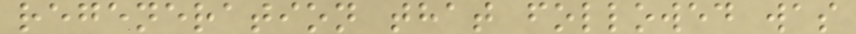regeneration that followed was
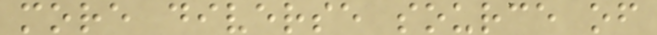more diverse source of
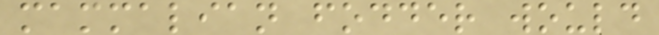mammalian fodder would
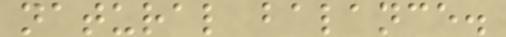natural balance.
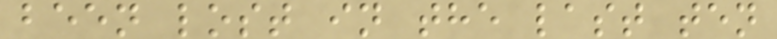been lost in the last ten
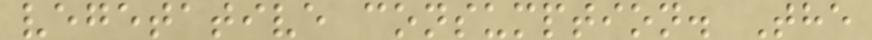vegetative consumption. The
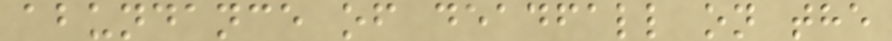abundance of deadfall on the
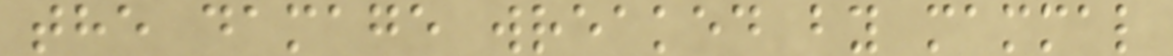the damage wreaked by mammal
